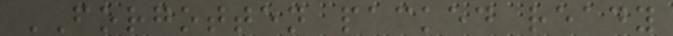FORGOTTEN packed ready
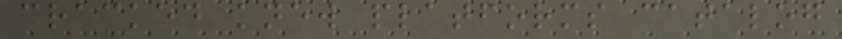cracked knew platforms catalog
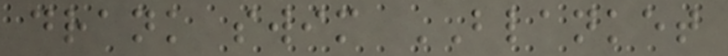drank swim BLANKET
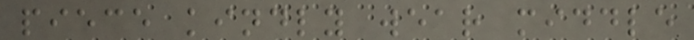piece kindly wear middle
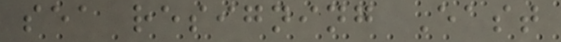sea resigning East
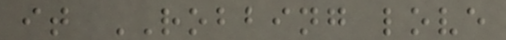it ROBBING love
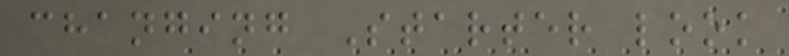changing Starter look
